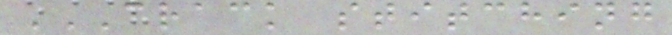CRACK STITCHING
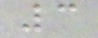3
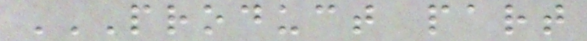PRODUCT PART
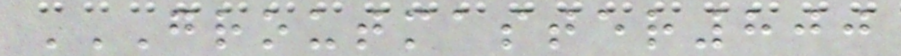GROUTMASTER800
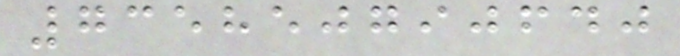735850790640
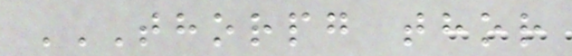THORPG THOR
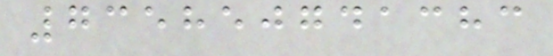735850741383
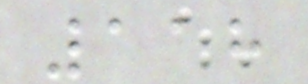118
